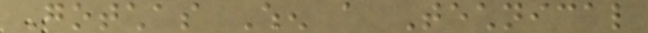Gotchas When a Technical
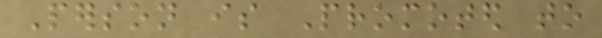Person is Promoted to
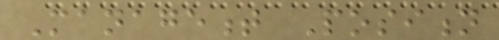Management Position
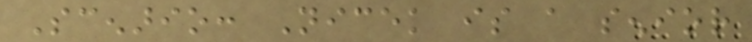Scenario: Nicek is a senior
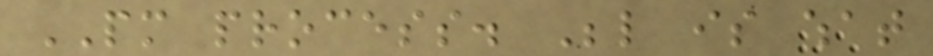PM process. Below is what
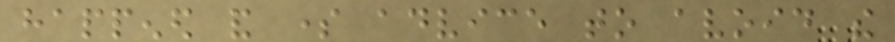happened and some advice to avoid the
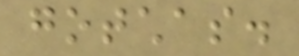gotchas.
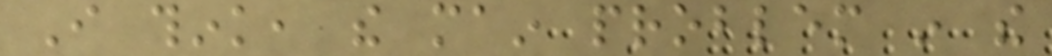I think, the main problem in the
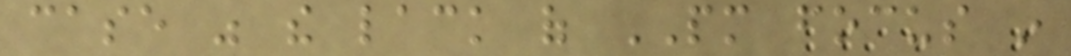case was the lack of PM focus in
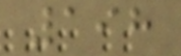198
